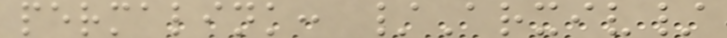permalink: /Arxiv/
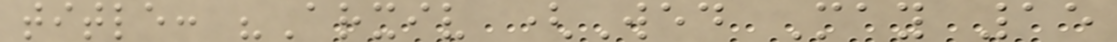title: "Arxiv (Wed May 15
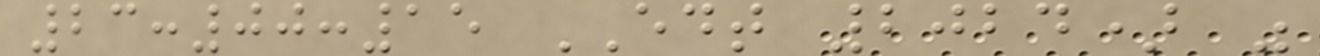23:00:15 EDT 2024) "
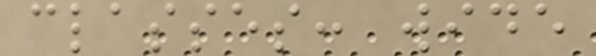classes: wide
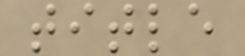title
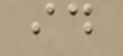id
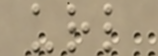url
